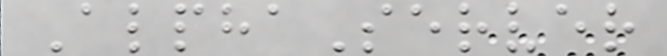AlphaServer
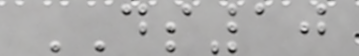DS10
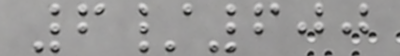6/600
